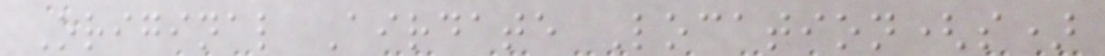Original Airdate Location(s)
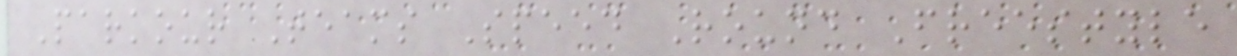Parkour Teams Speed Round Freestyle
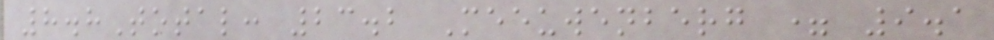8.8Total: 23.2 Meeuwenberg = 9.1
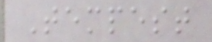Tempest
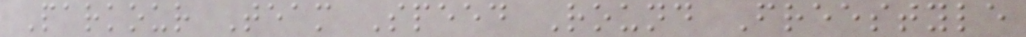Parkour Team Speed Round Freestyle
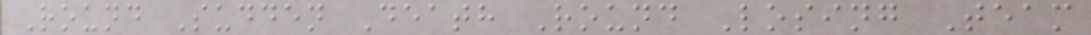Round Sudden Death Round Losing Team
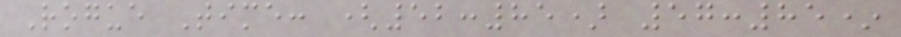Rogue Time: (52:85) 57:85*
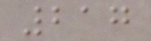217
